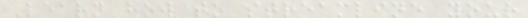Learn how to streamline your
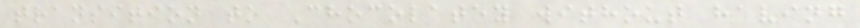transition to Chocolatey without having
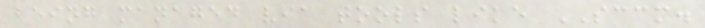being managed via tools like SCCM.
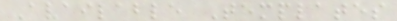Available Templates
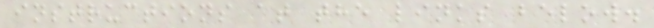instructions at the links below.
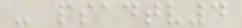- psadtv4
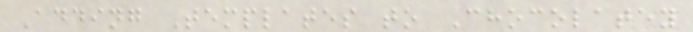Adding Templates to Chocolatey
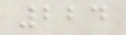224
